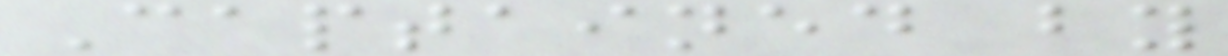Captained by
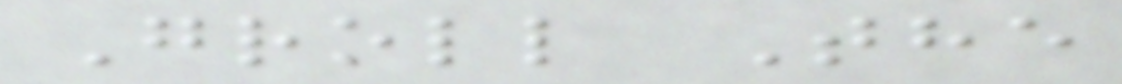Groll The
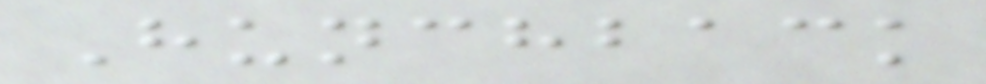Hunchback
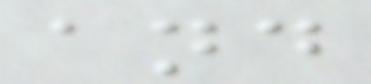and
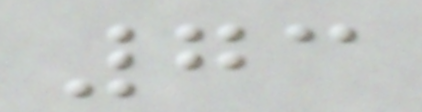73
